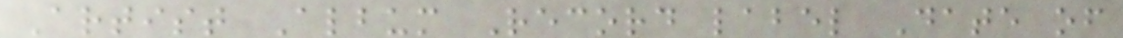Artist Album Record label Date of
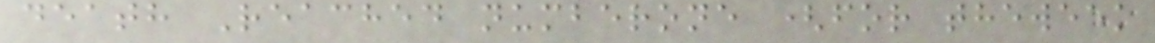death Reached numberone (for theweek
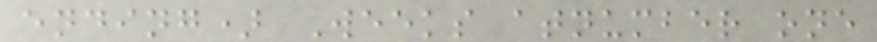ending) Weeks atnumber one
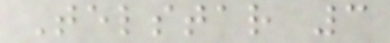Telstar 3
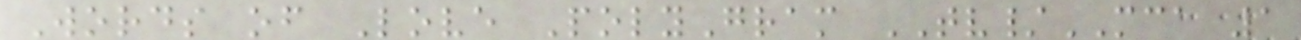Words of Love PolyGram TV/MCA 1
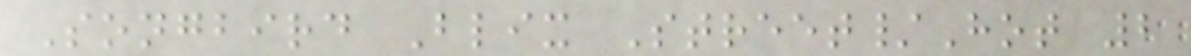Songbird Blix Street/Hot 2
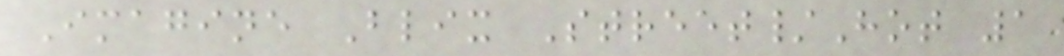Imagine Blix Street/Hot 1
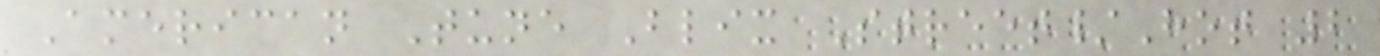American Tune Blix Street/Hot 2
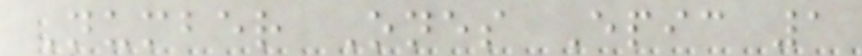Number Ones Epic 1
